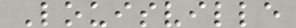Louisville
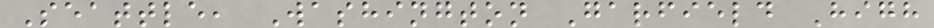Seattle, Washington Garfield High
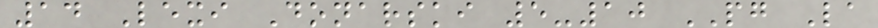14 Lexi Donarski 5-10 PG La
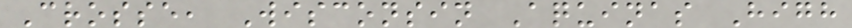Crosse, Wisconsin Aquinas High
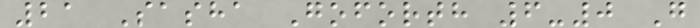21 Sasha Goforth 6-0 G
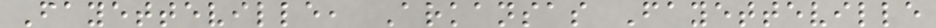Fayetteville, Arkansas Fayetteville
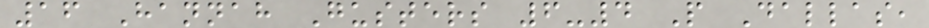16 Hannah Gusters 6-4 P Dallas,
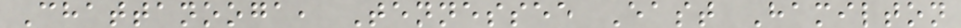Chattanooga, Tennessee East Hamilton
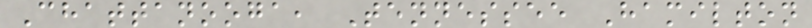Chattanooga, Tennessee Hamilton
